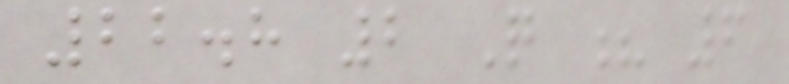22.8 2 Q ? 6
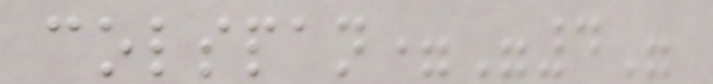colspan="4"
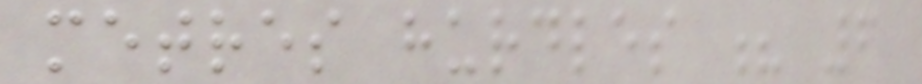metres hurdles ? 6
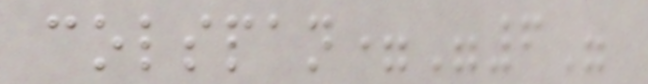colspan="6"
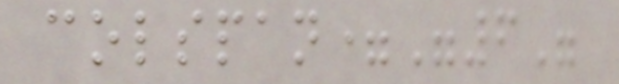colspan="6"
